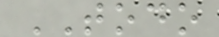TODO
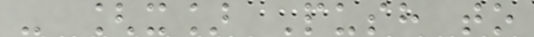- [x] Push to
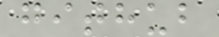github
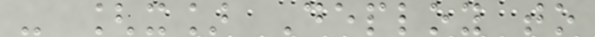- [x] Deploy to
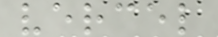vercel
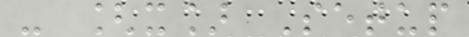- [x] Setup
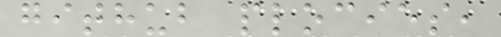github plocies,
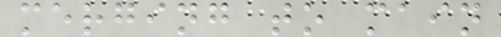merging to main
